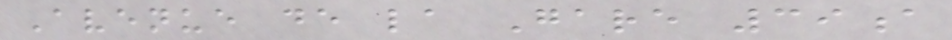Avenue de la Gare 39a
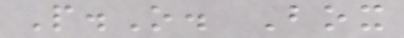P.O. Box
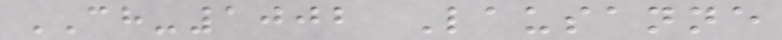CH-1002 Lausanne
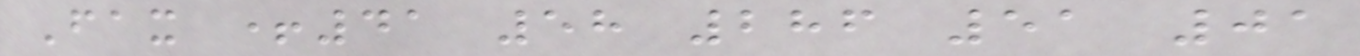Fax +41 58 286 51 01
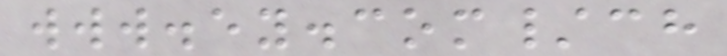www.ey.com/ch
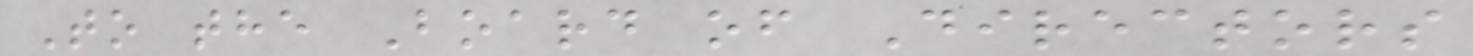To the Board of Directors
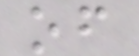of
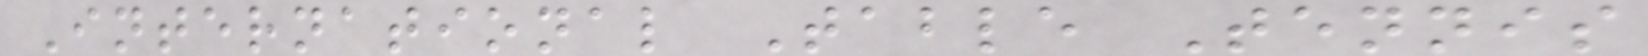International Table Tennis
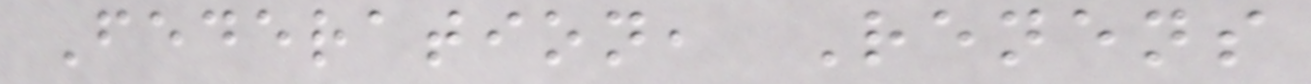Federation, Renens
